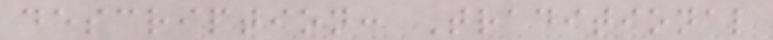description: Traditional
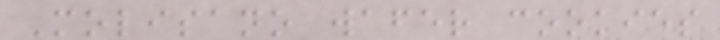Molisano wafer cookies
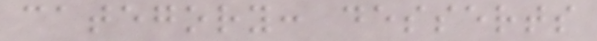category: desserts
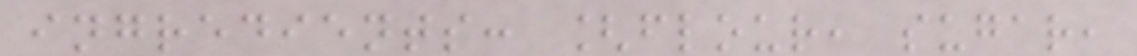ingredients: [flour, sugar,
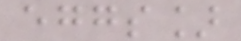eggs]
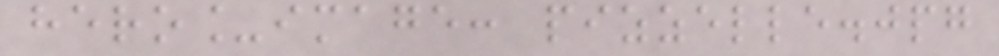hero_image: pizzelle.jpg
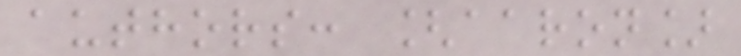authors: [aaron]
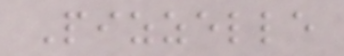Pizzelle
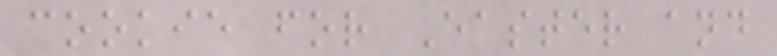cookie for Easter and
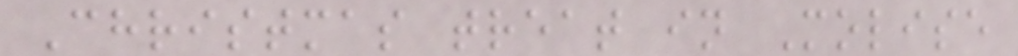Christmas treat in Molise
